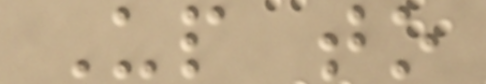Up to
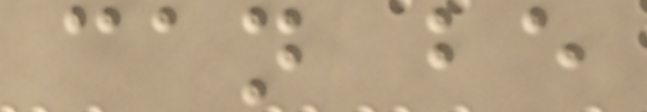can be
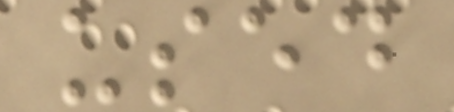used
